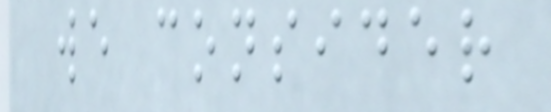we consider
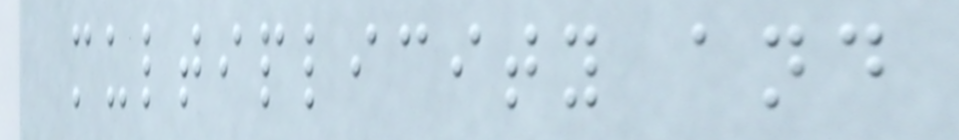multiplicity and
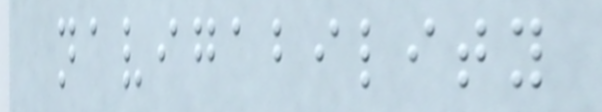navigability
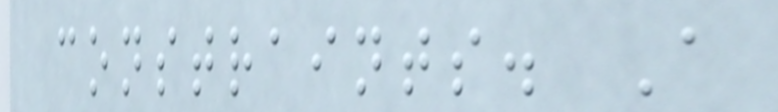constraints. A
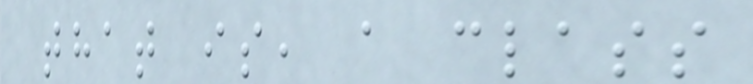that is, a class
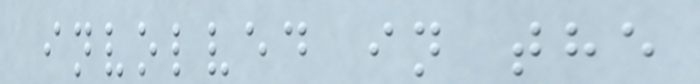involved in the
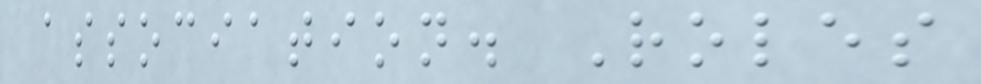association. Roles
